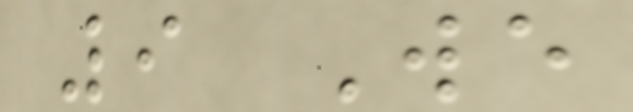9 We
